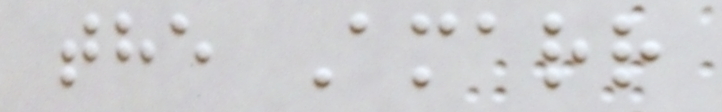the Amarr
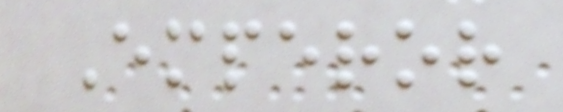Emperor
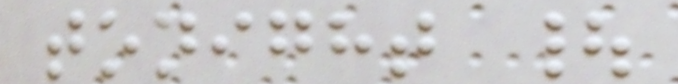tonight |
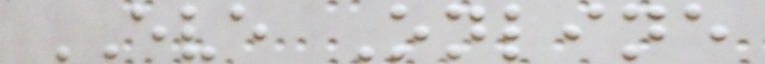EVE Online
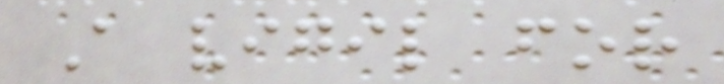A vigil for
